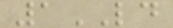1LD
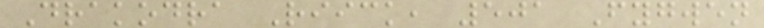Drakodra Riick, 501 Fygwen
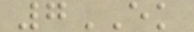7EK
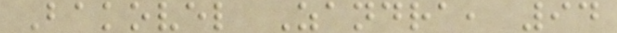Bakovel Zandra, 94
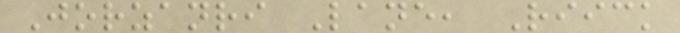Jorzanri Lane, Riick
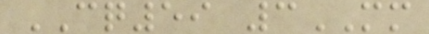CQ59 3MM
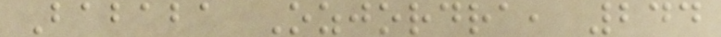Bababa Ozjordra, 244
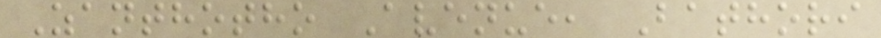Zanthotho Avenue, Bathori
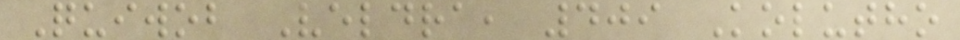Quiwob Veldra, 409 Kolutho
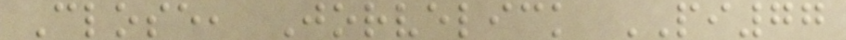Close, Jorvelick PI77
